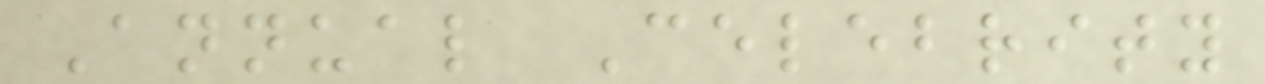Annual Celebrity
